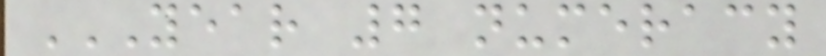YEAR 7 NUMERACY
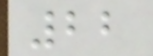22
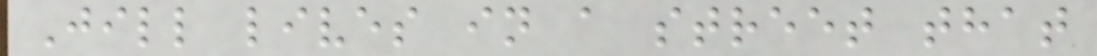Jill lives in a street that
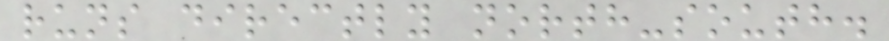runs directly north-south.
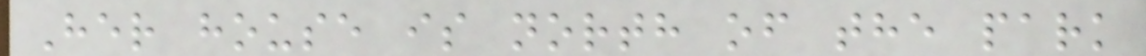Her house is north of the park
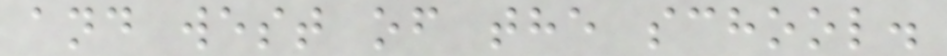and west of the school.
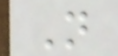N
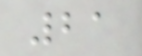21
